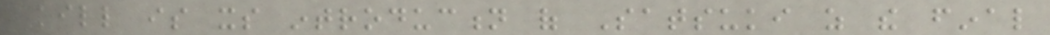Kill is its introduction of Satsuki as the final
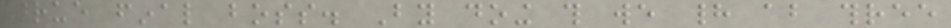true final boss. By doing this we had about three
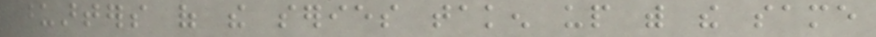quarters of the series taken up with the same
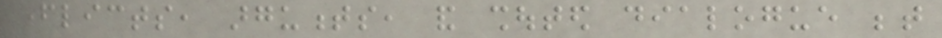conflicts, arguments, and shouted dialogue between
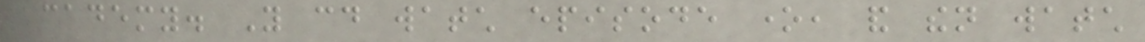academy. You could watch episode one, and then watch
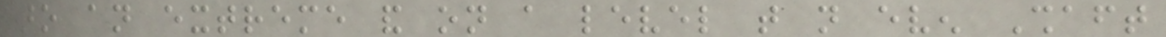to an extreme and on a level that not even Shaft
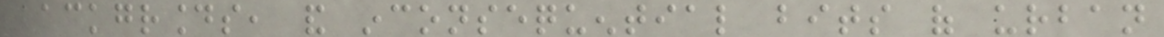backgrounds, and inconsequential bits of urban
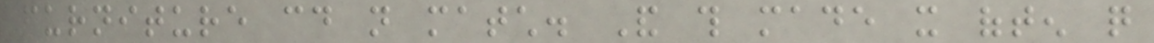furniture could not match. And this made it often quite
